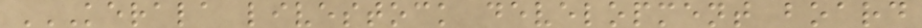KERALA LIVESTOCK DEVELOPMENT BOARD
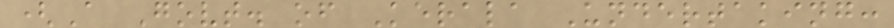(A Govt. of Kerala Undertaking:
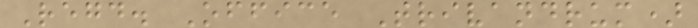Regd. Office Trivandrum)
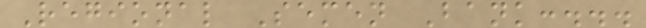Regional Semen Bank:...
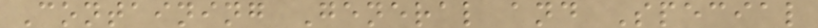Containing General and Special
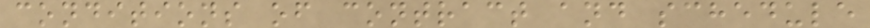conditions of contract and schedule
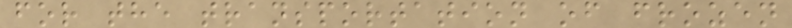for the transportation of frozen
